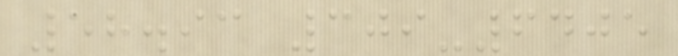58.93 309-6405
